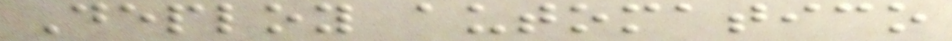Deploy automatico
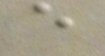e
